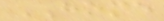HOME
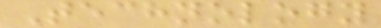Technology
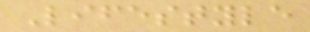Lifestyle
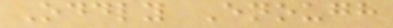Oddly Enough
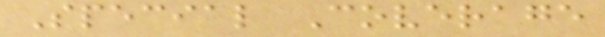Special Coverage
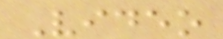Video
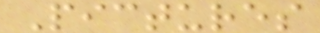Pictures
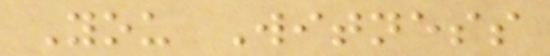You Witness
